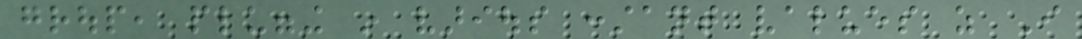group, plugging in various constant values as I
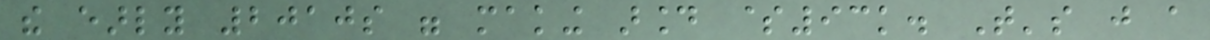the early 2010s were making around $93k. That's just a
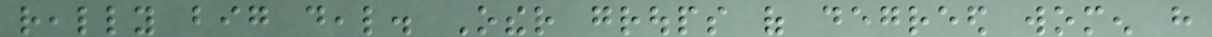really big deal. Other groups of degreed women have
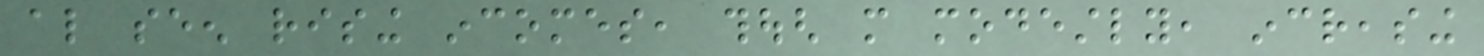also seen rising incomes, though more modestly, increasing
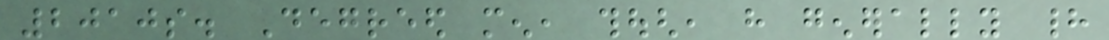2010s. Degreed men, though, have generally had
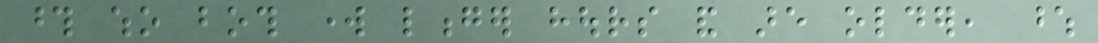those who both work longer hours and are older, whose
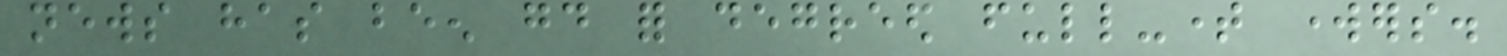news has been good for degreed full-time workers.
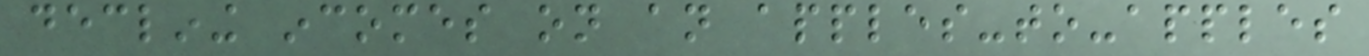declining incomes on an apples-to-apples
